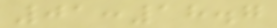01:18.7
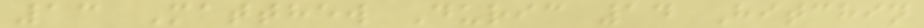13 Matthew Duric 14 Hitchin
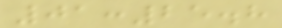01:25.8
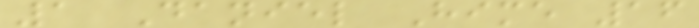1 Daniel Hime 16
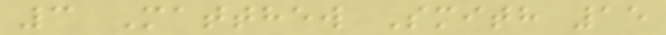3 Matthew Smith 15
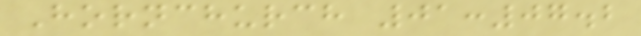Hornchurch 01:07.2
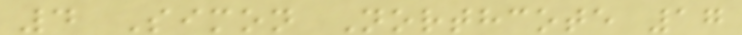4 Simon Northcote 17
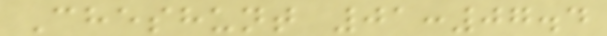Cheshunt 01:07.4
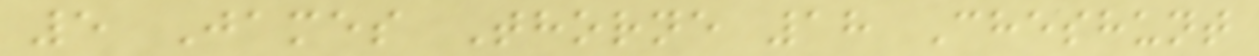5 James Thorne 18 Cheshunt
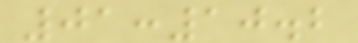01:10.2
